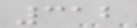312
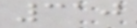310
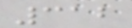312
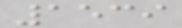1539
